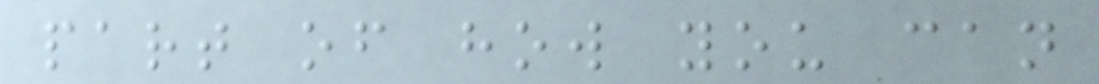part of how you can
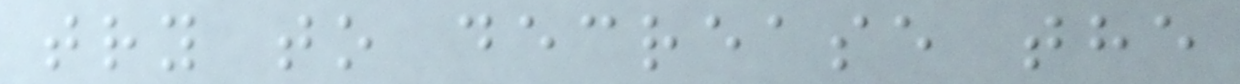try to decrease the
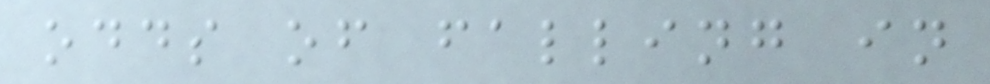odds of falling in
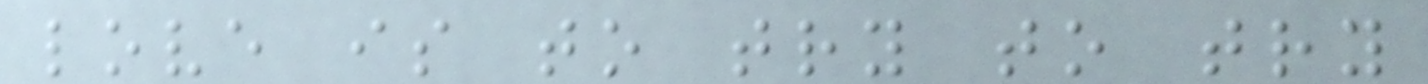love is to try to try
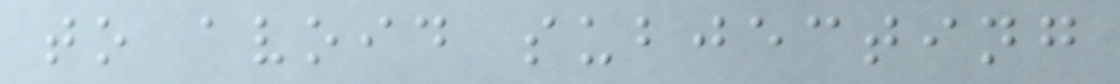to avoid subjecting
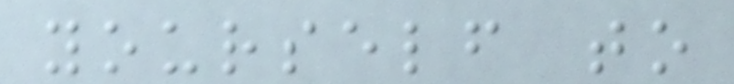yourself to
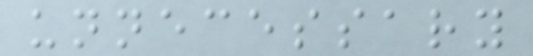unnecessary
